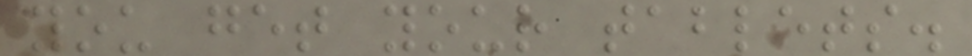you get your tablets.
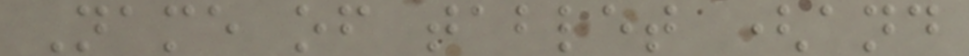Name of tablet (and
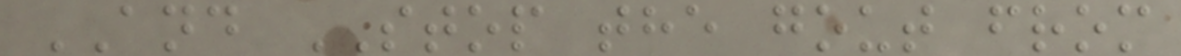AND STOP the gout from
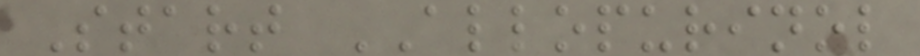Start ALLOPURINOL
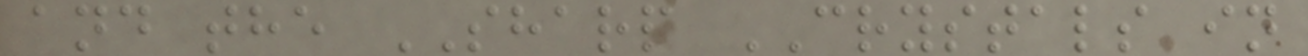and the SHARP CRYSTALS in
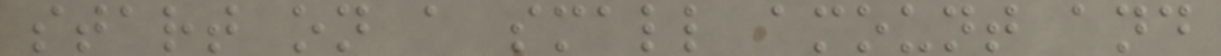start on a small amount and
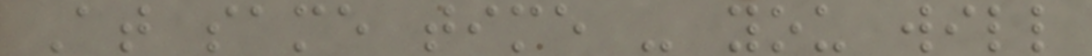At same time - you will
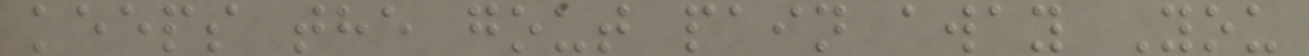keeps the gout pain away You
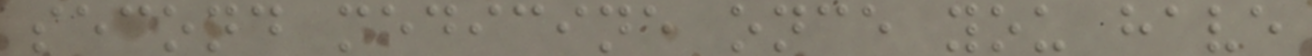second medicine once you have
